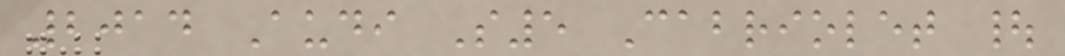2014 Audi S5 Cabriolet |
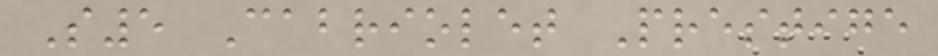S5 Cabriolet Prestige
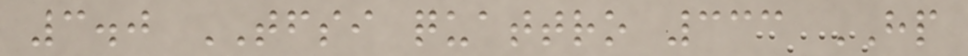3.0 TFSI quattro 333 HP
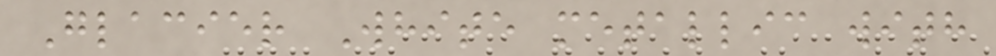Glacier White metallic with
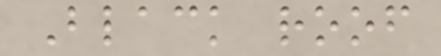Black roof
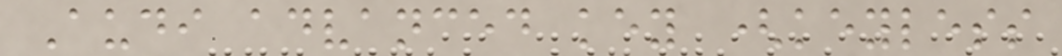Audi advanced key (keyless
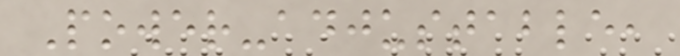Power-adjustable,
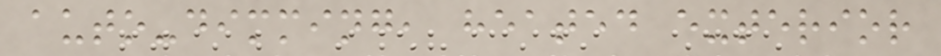auto-dimming, heated exterior
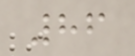86
